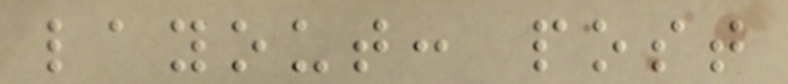layout: post
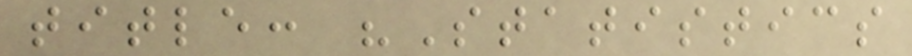title: "Statistics
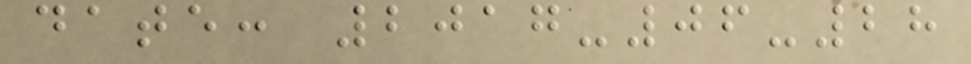date: 2017-06-28
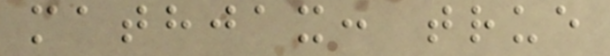mathjax: true
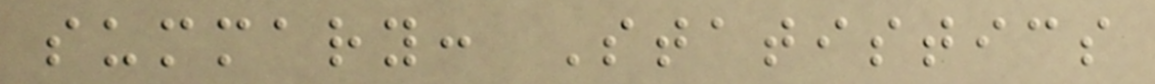summary: Statistics
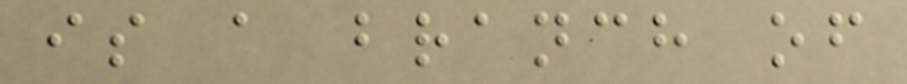is a branch of
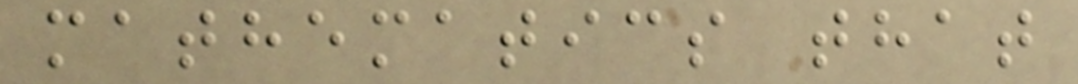mathematics that
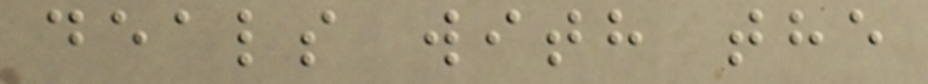deals with the
